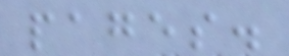pages.
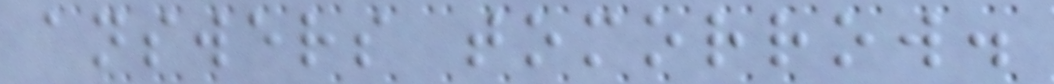answers tomorrow.
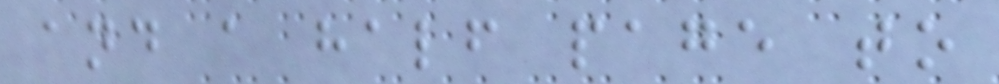and a half page to
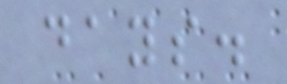days.
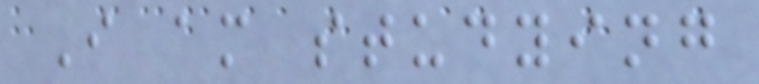I am studying
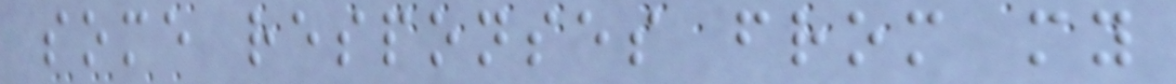some responses from my
